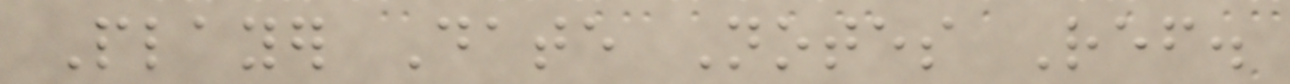Player Date Notes Ref.
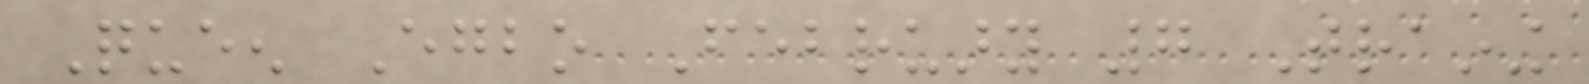Queen Egbo February 7 Training
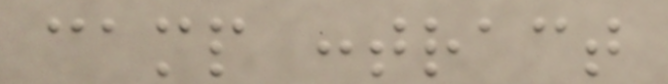camp contract
